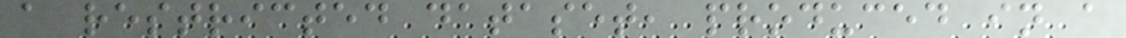a restricted dataset, produced in a
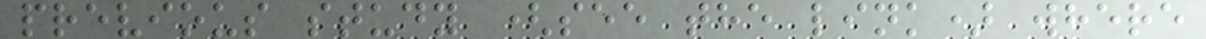previous study (see the link) where
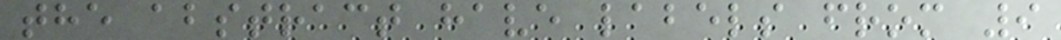the abstract have labels from 9
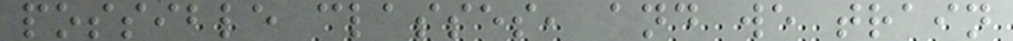possible classes, and we train
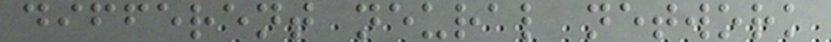different neural network
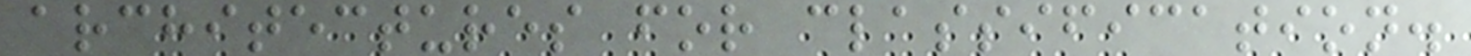architectures for classification.
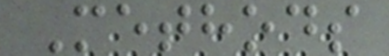Methods
